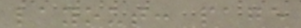layout: page
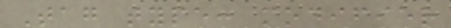Tag type: modifier
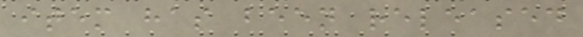item has been released
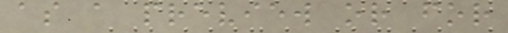as a preview or for
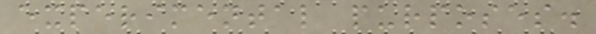experimental purposes.
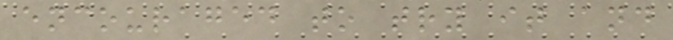encouraged to try it and
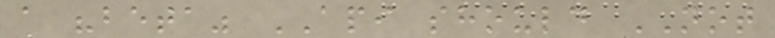a "beta" API should NOT
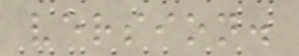version.
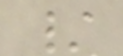/
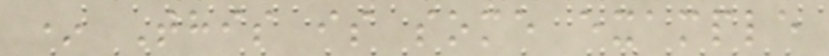* This is some example
